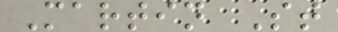Martin St
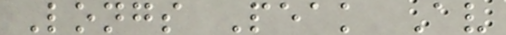Longs Peak Av
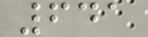641
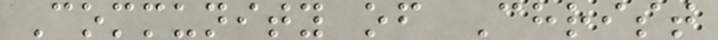Community of Christ
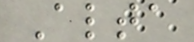Alta
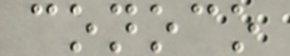conoco
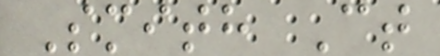Smith Ct
